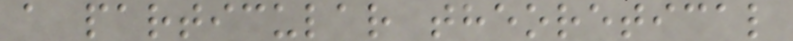a particular theoretical
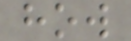how
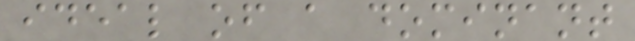ideal of a dominant
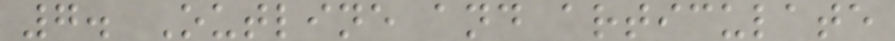7. Outline and articulate
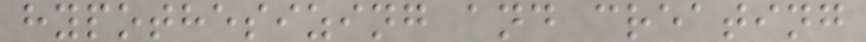hypothesizing and creating
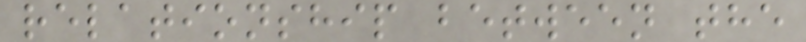relationship between the
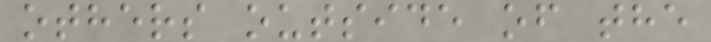others outside of the
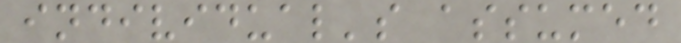individual's assumed
